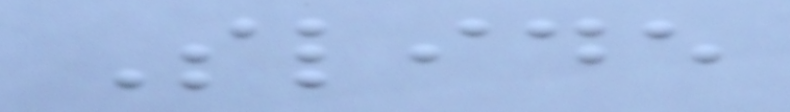Slide
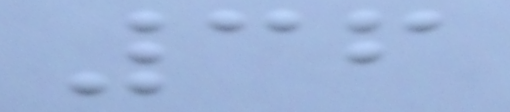36
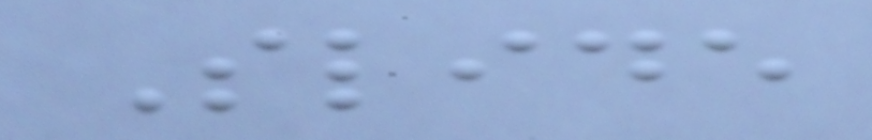Slide
